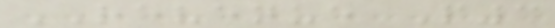REVENUE P3
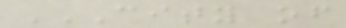CITY OF
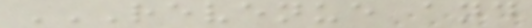REVENUE AND
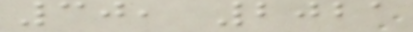30, 2021
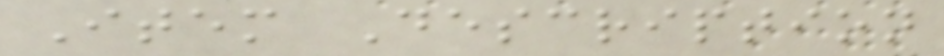Item Description
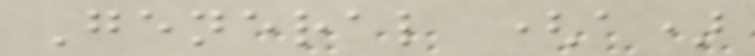General (a)
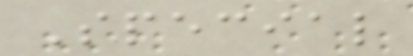Special
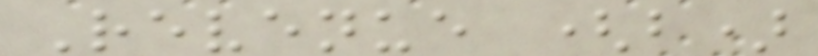Revenue (b)
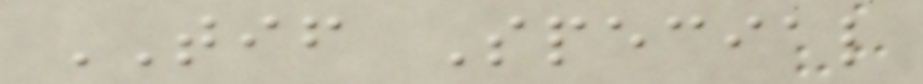TIF Special
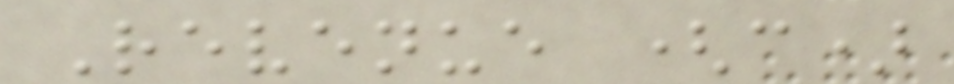Revenue (c)
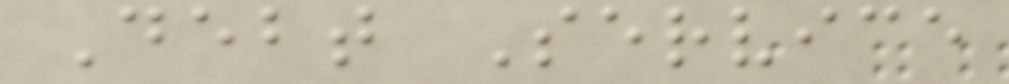Debt Service
